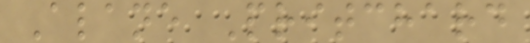Alane Pritchard
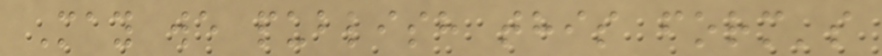May we publish this form's
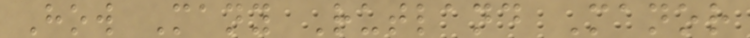How Many Rutland Manor
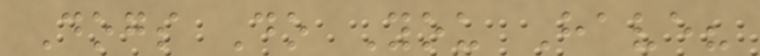Dogs Do You Have?
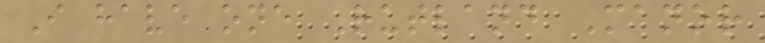I have one Rutland Manor
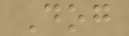Dog
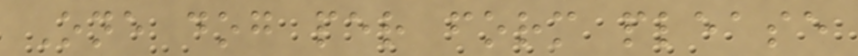One dog per form please
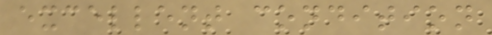excellent condition
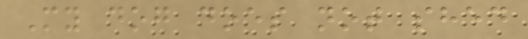My dog does not shed
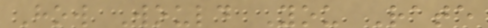How Would You Rate
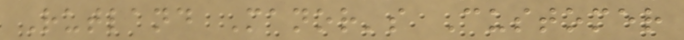Rutland Manor's Customer
